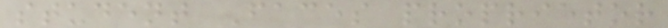student Faces proprietor
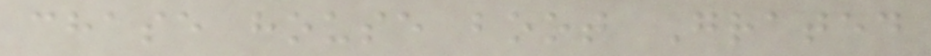chase house boot Grated
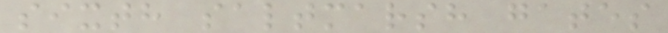sixth saltmarsh gates
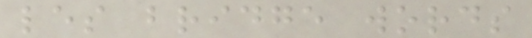les bridge words
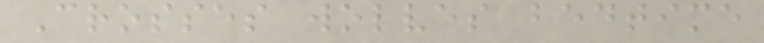Crosses wolves bedtime
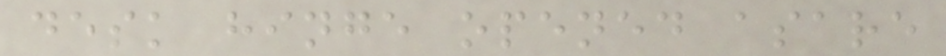desk hinge opened asare
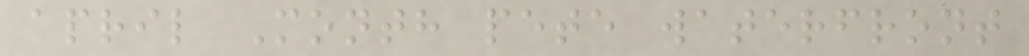april Month pete waterfront
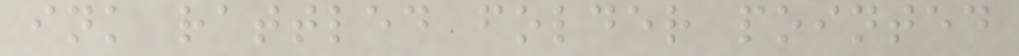ink rattled folder pointed
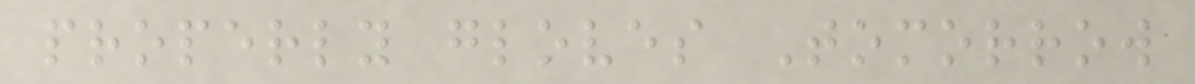properly gloves Tomorrow
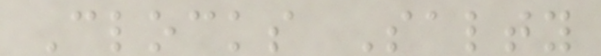Clocks Salty
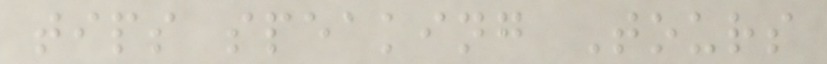tips speaking Tours
